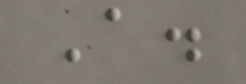A.
